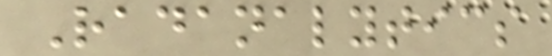Radanalytics
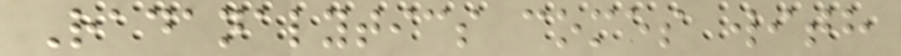Radanalytics comes with
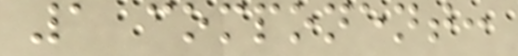1 component:
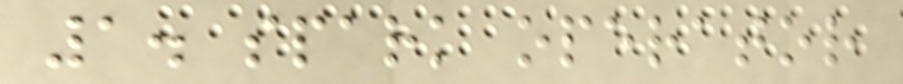1. spark operator
